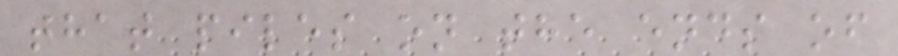that piles on the ends of
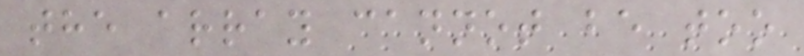the array cannot be too
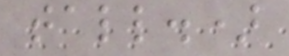tall.)
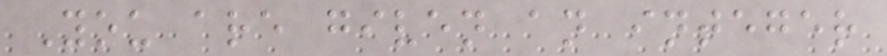You are given an integer
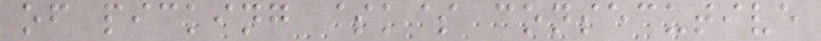of picking $k$ consecutive
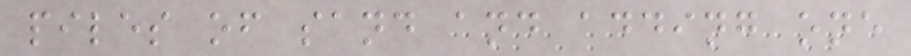piles of sand and adding one
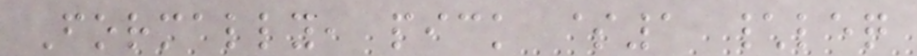Formally, pick $1 \leq
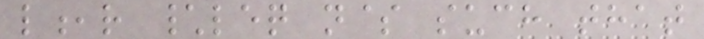l,r \leq n$ such that
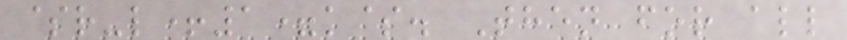$r-l+1=k$. Then for all
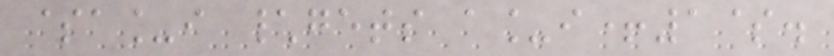$a_i \gets a_i+1$.
